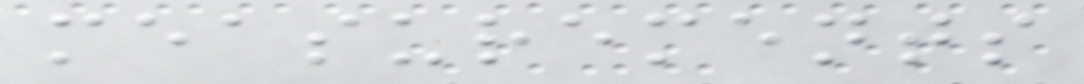measurements
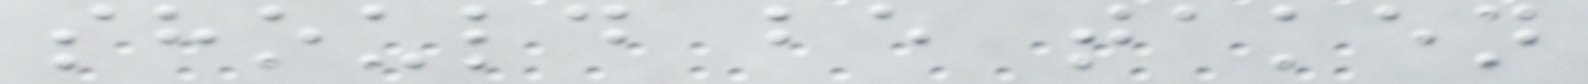should be taken
